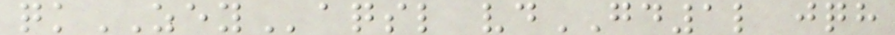qkZEYaqsl vdGD1l jqh
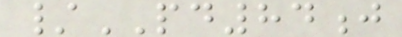/PD84j
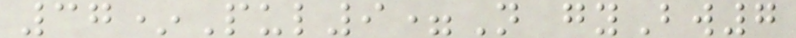37*Pul9=N gyBw7
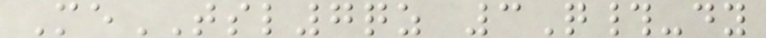MeTSL7qz 3Q#-dy
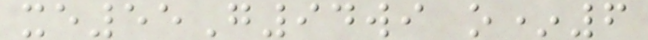xe55G94wi o*6
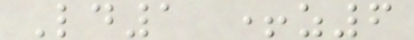Ld1 +z6
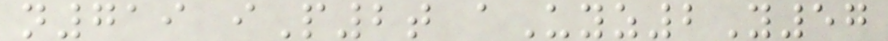n719 iP2t aUyz2Y57
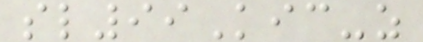sl99Kic-z
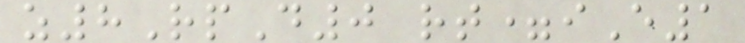z8RpD0 rt=iE1
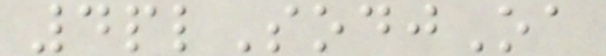4plSodjOa
